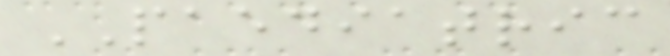PAEDIATRIC
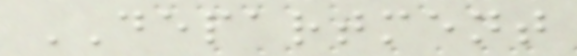DEPARTMENT
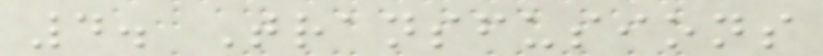4. Transfusions
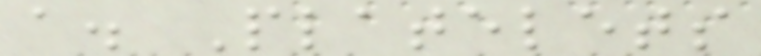a. Platelets
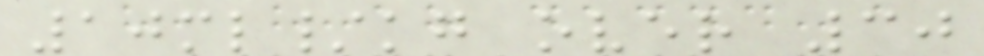10ml/kg over 30
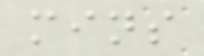mins
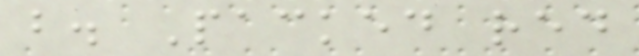b. Packed red
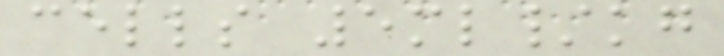cells 5ml/kg
